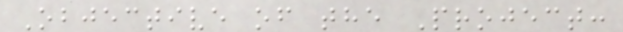Objective of the Project:
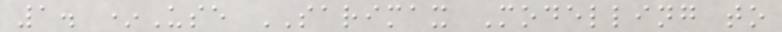1. *Use SARIMAX Modelling to
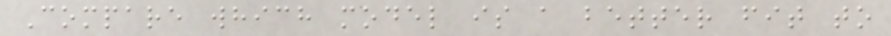Compare which model is a better fit to
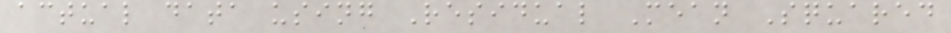actual data using Residual Mean Squared
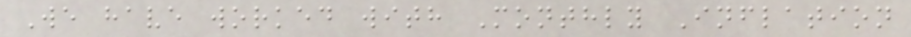We have worked with Monthly Inflation
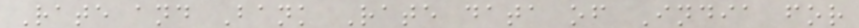Rate and Bank Rate data of India for
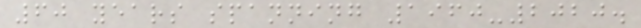60 years spanning 1960-2020.
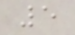5
